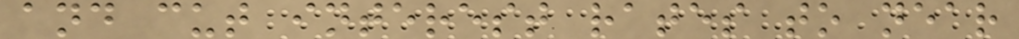and cut interest rates to near
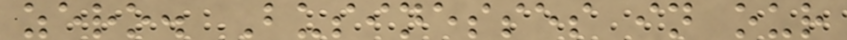zero. Businesses in our
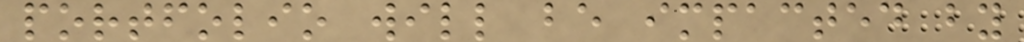portfolio will be impacted by
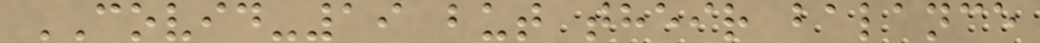COVID-19 but their balance
